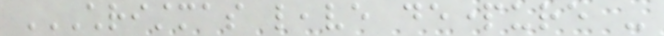CHRISTMAS LEAVE DEPARTURE -
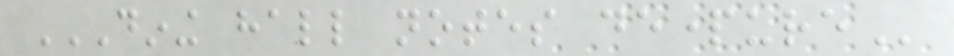DINING HALL NOTES DEPARTURE
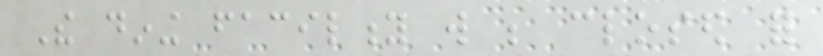The dining facility will be closed for
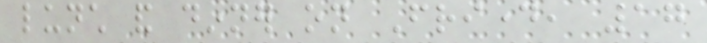lunch and dinner on Friday, 17
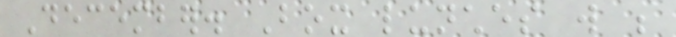December. Box lunches will be
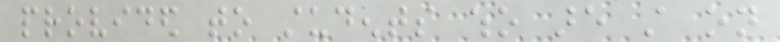provided to students who are still on
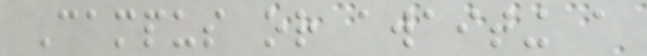Campus or awaiting a
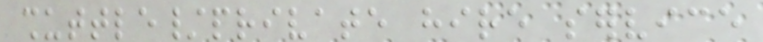shuttle/private hire service
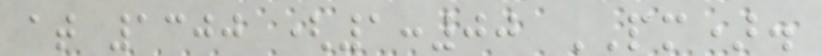at 1300 (1:00 PM).
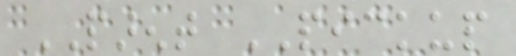PARENT PICKUP
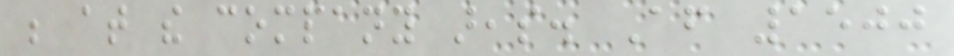be at the company areas. After 1500
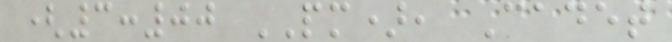(3:00 PM), Cadet
